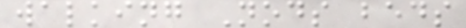walking Nods beds
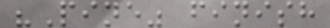"Pine" finish
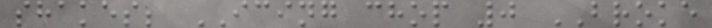shakes; ICING chop 0 BROKE
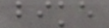bike
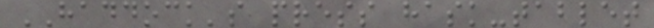HADDOCK's press hask-tablet
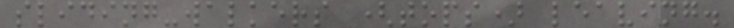sliding-walkers (tops) leaving.
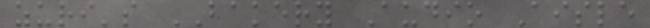zuri's BAKERY Audio Aisle
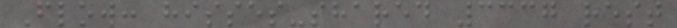Flow: hisses-shared 3337 rest
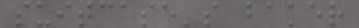suitcase's baker
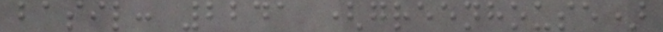basil: 2241 (greenhouse)
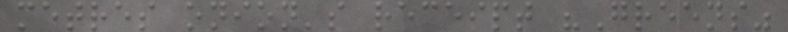metres onion's receipt "Greens"
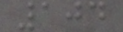104
